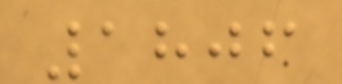1806
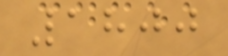1800
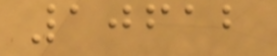10612
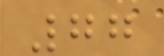77
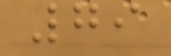79
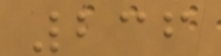236
